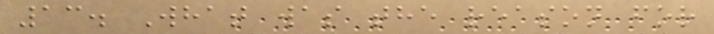13. What was the reason for
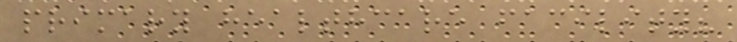primary healthcare facility?
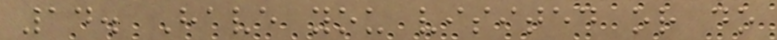14. Have you visited or do
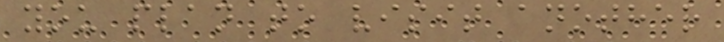you plan to visit another
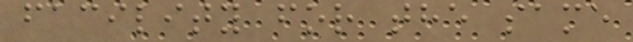facility for the same
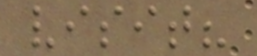visit?
